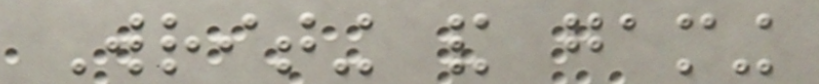Writing and gaming
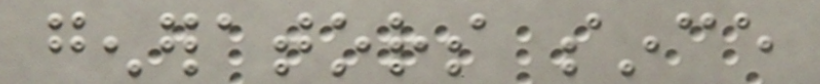generators since
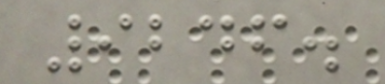9246.
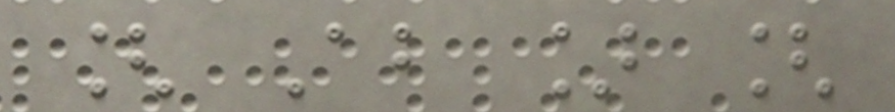[ About ] [
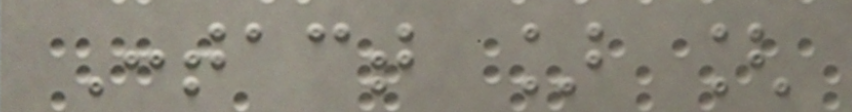Contact ] [
